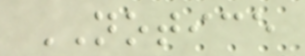NOTICE
